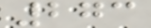273
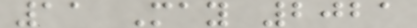11 May 2021
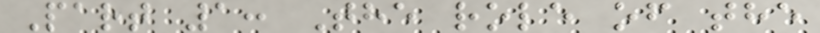Part 1: The role of the
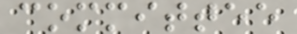committee
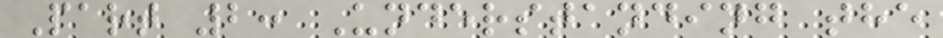Part 2: Understanding the
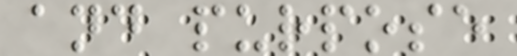and purpose
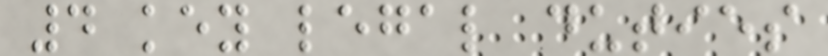4 key legal duties
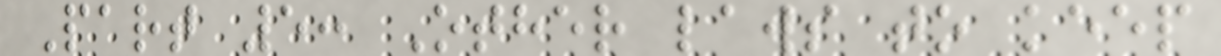Part 5: Other laws to keep
